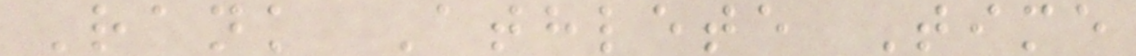Rank Athlete Time
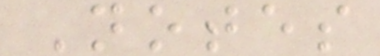Notes
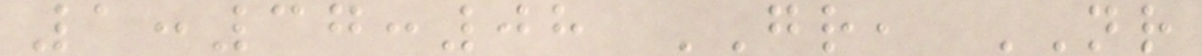1:37:08 GR, NR
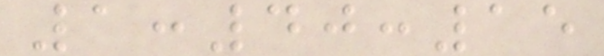1:40:15
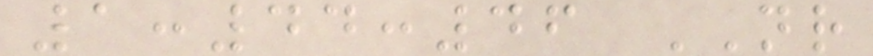1:44:46 NR
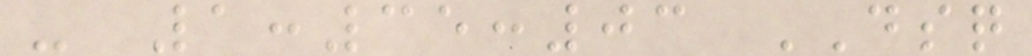- 1:35:03 DSQ
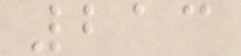213
